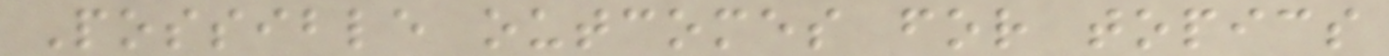Possible outcomes for topics
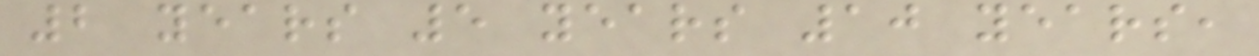2 years 5 years 10 years,
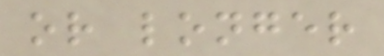or longer
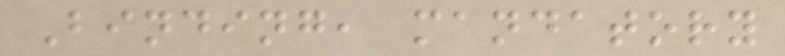Binding, mandatory
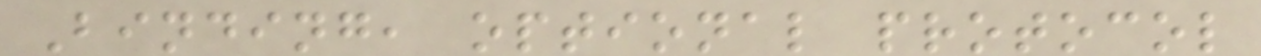Binding, optional protocol
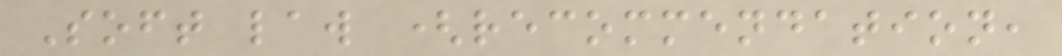Soft law (recommendation,
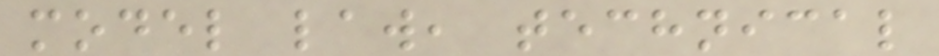model law, technical
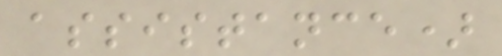assistance)
